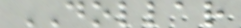DOLLAR
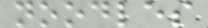noodles
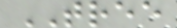TREE
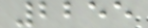2255
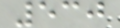530
